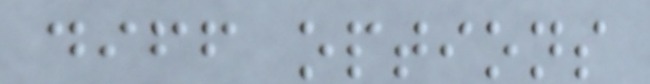diff options
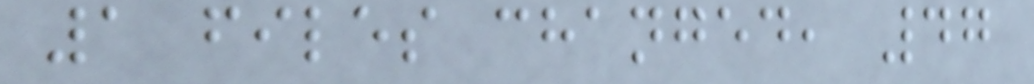1 files changed, 47
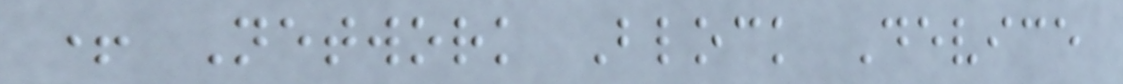+ Network Block Device
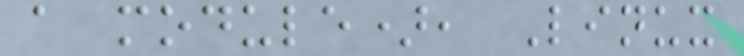a module), Linux
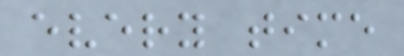every time
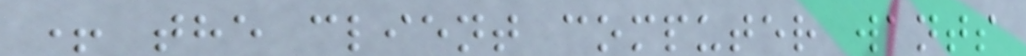+ the client computer wants
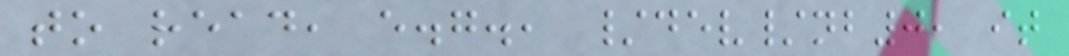to read, e.g., /dev/nb0, it
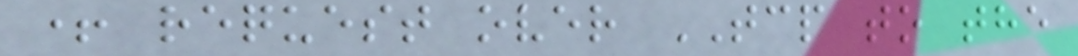+ request over TCP to the
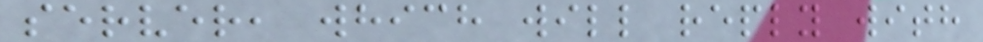server, which will reply with
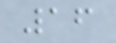16
